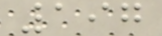197
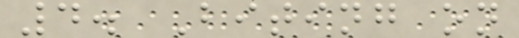4. Biting on
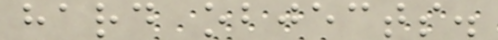hard objects.
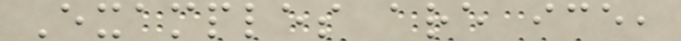Examples are ice,
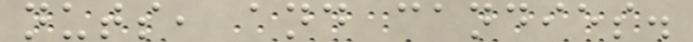nuts, and candies.
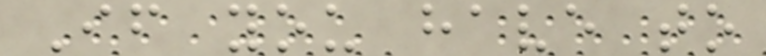If you have to
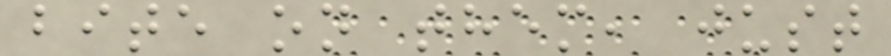bite on them, just
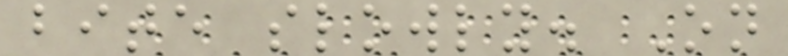bite slowly. On
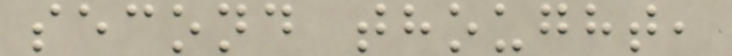second thought,
